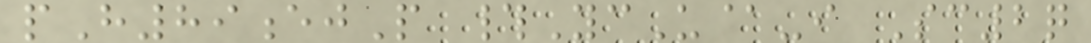pH89ejP #YcU@-i Sc2q
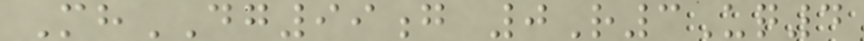MhDG99g 0R3Uq4
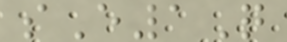sE1Q
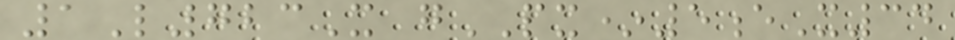1L723X gPX*5eX34
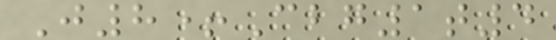J8+Cbg1t4
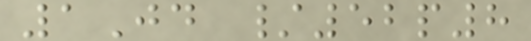1Jd /52p8
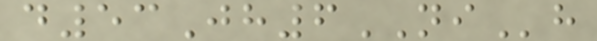d53Jh6NIh
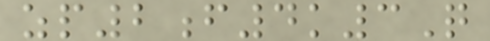zp2f4k3Q
